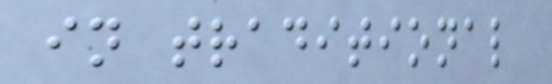in traditional
